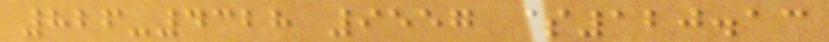826-4328 9557 $120.13
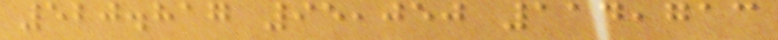520.817 95,050 114,713
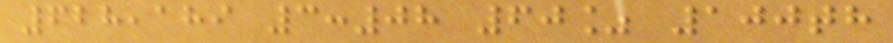628,189 3:08 60% 100th
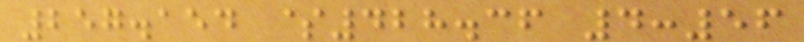257.154 $428.36 4:56
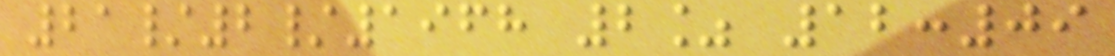21/2/1968 2% 12:09
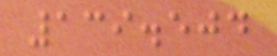139.504
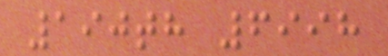190th 6998
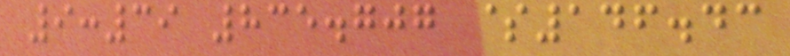9:39 835.707 $146.43
